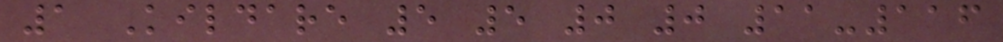1 Kildare 5 5 0 0 11-116
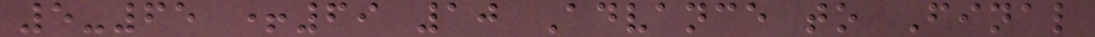5-65 +69 10 Advance to Final
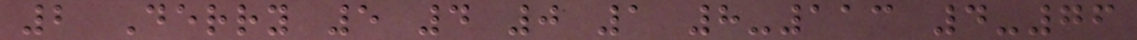2 Derry 5 4 0 1 8-113 4-76
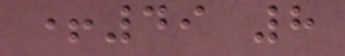+49 8
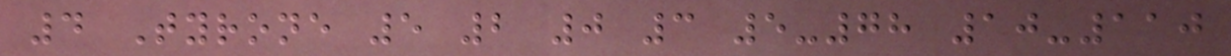4 Tyrone 5 2 0 3 5-78 10-110
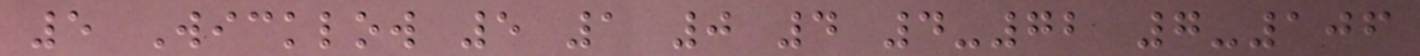5 Wicklow 5 1 0 4 4-72 7-106
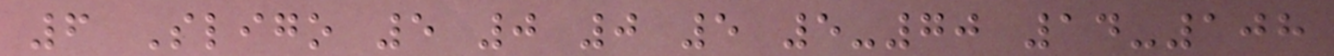6 Sligo 5 0 0 5 5-70 14-108
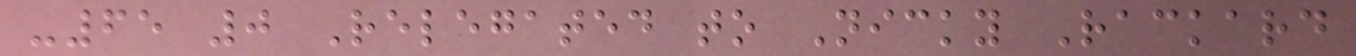-65 0 Relegated to Nicky Rackard
